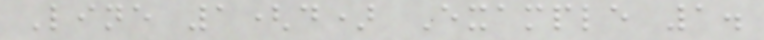Line 1(d) Example 1.
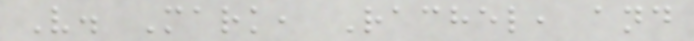V. Mark, Rachel, and
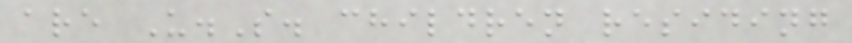are U.S. children residing
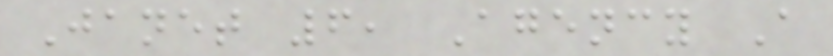Janet 6, Agency A
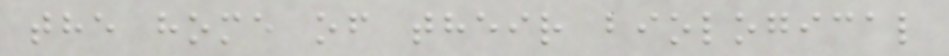the home of their biological
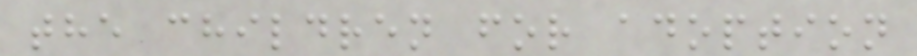the children for adoption
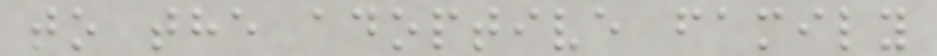to the adoptive family
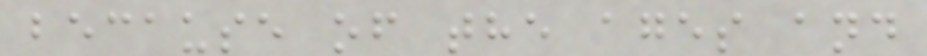because of the ages and
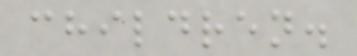children.
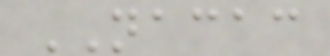NACAC
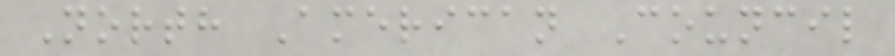North American Council
